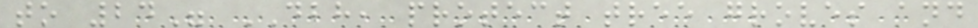to 24" DBH, protect tree groves and
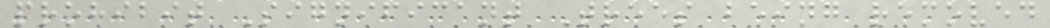prohibit Significant Trees being removed
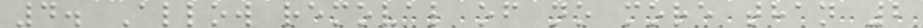4. Allow removal of no more than 2
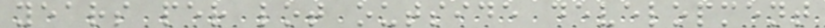years per lot outside development
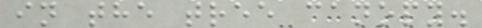in the tree canopy.
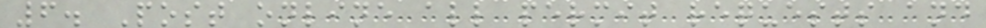6. Post online all permit requests and
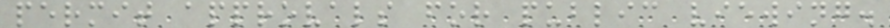permit approvals for public viewing.
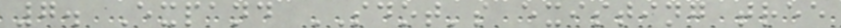7. Expand SDOT's existing tree
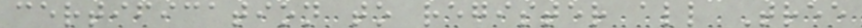certification to register all Tree
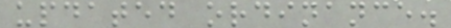updated ordinance.
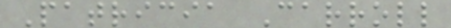Patricia Carroll
